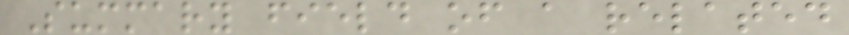Summary field of a related
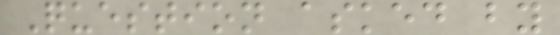Question asked by
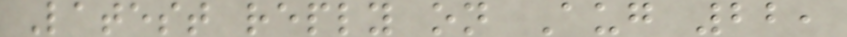Latest reply on Aug 22,
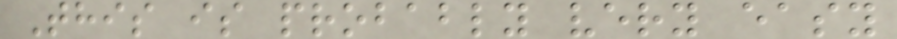This is probably very easy
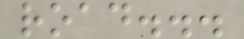road...
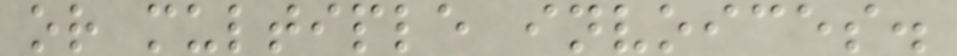or multiple invoices.
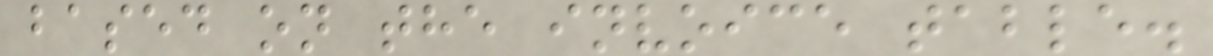based on the invoice table.
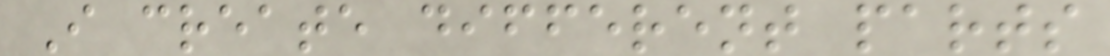I create different parts
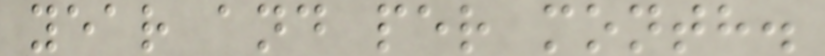year and per month.
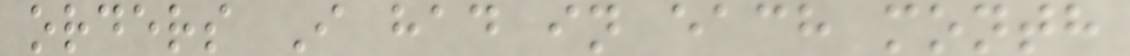orders I had in each month
